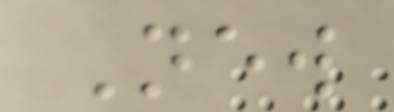New
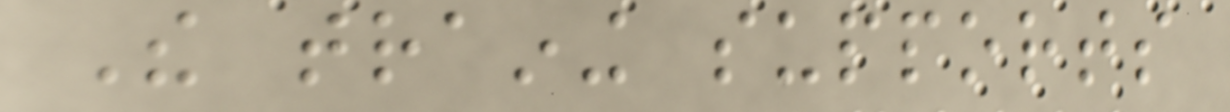The training supports
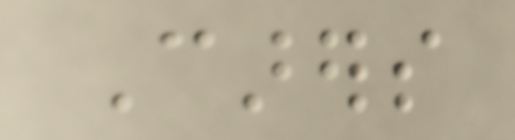Carers
